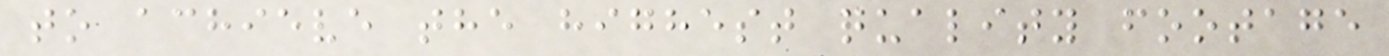to achieve the highest quality footage
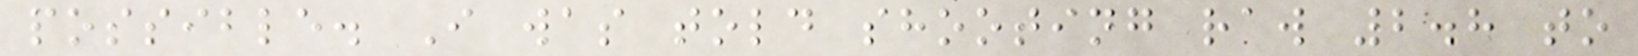possible. I was told shooting raw 2.8 to
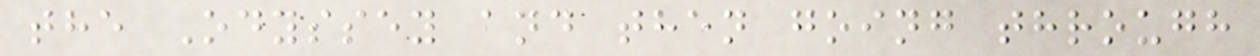the Odyssey and then going through
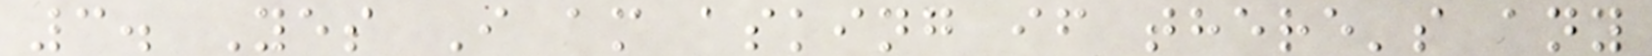3. Yes I am asking if there's any
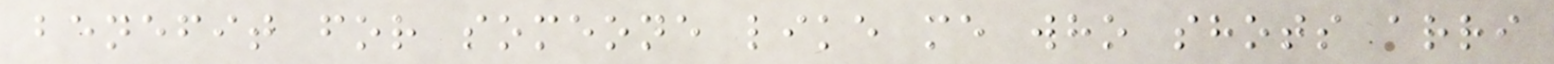benefit for someone like me who shots arri
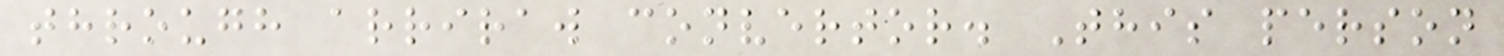through arriraw convertor. This person
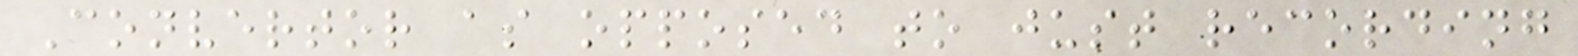Convertor as opposed to just recording
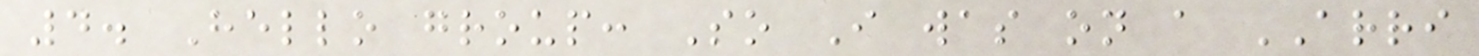4. Hello group: So I was on a ARRI
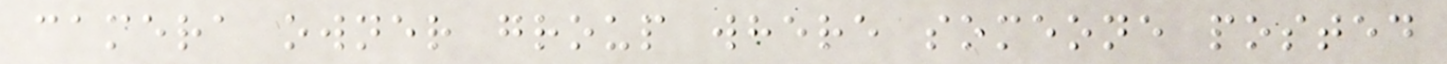camera owner group where someone posted
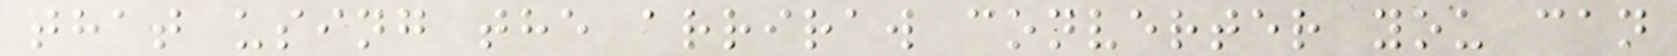that using the arriraw converter you can
